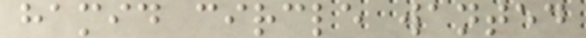hamid circle wanted
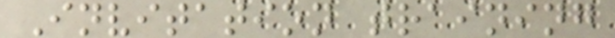Invitation training
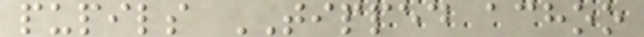pupils TIPPED achoo
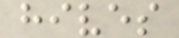hives
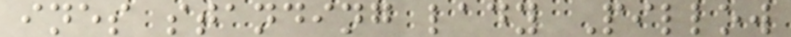ines standing lady Pillow
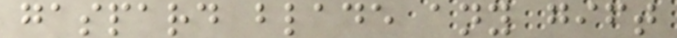gaspard blade any gift
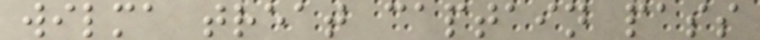wilma treat captain pass
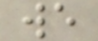we
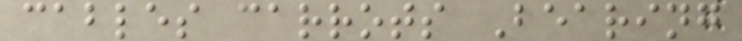cables carrots Bearing
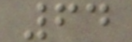64
